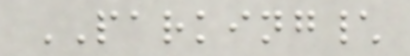PARKING\
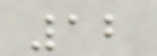12
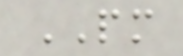PM
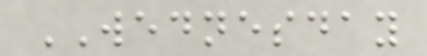WEDNESDAY
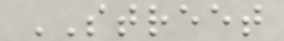STREET
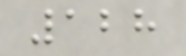128
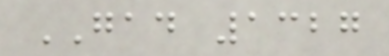GAD 1327
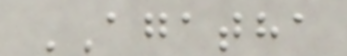AGATHA
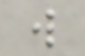w
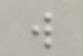w
